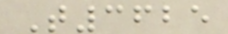T3625
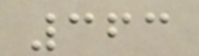363
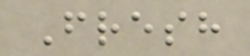Fresh
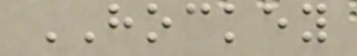HOCKEY
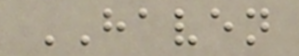HAVEN
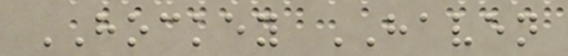HOCKEY HAVEN
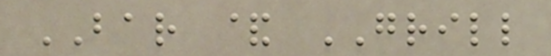BAR & GRILL
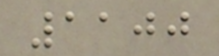1100
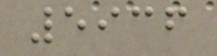5936
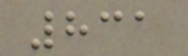831
